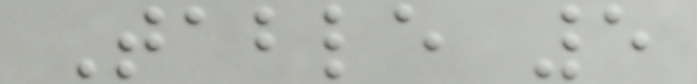Table 5
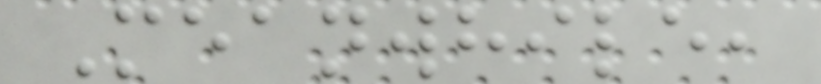Meanwhile,
